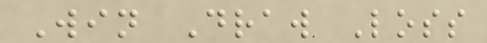Win Draw Loss
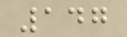147
